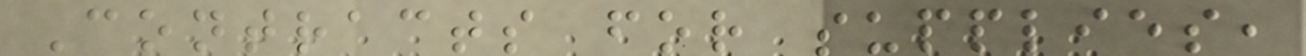Contracts for supplies,
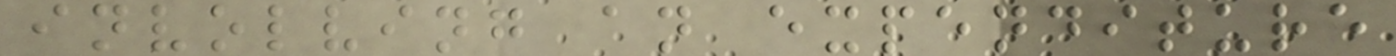involving an expenditure
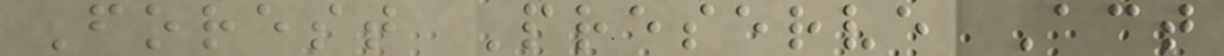Forest Preserve Act
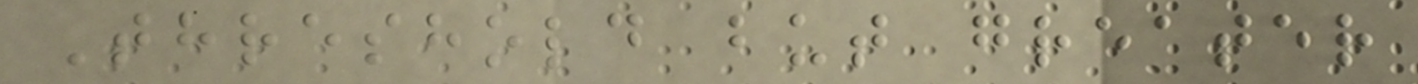Threshold but greater
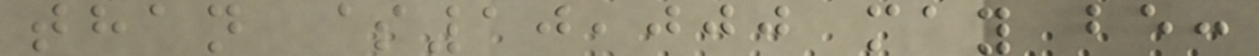than $10,000 may be:
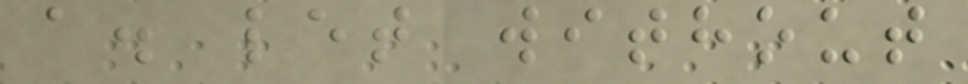a. let without
